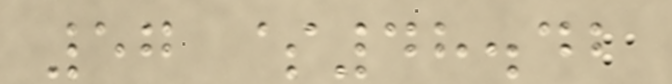57 $48.42
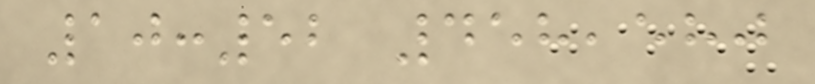10:52 458,580
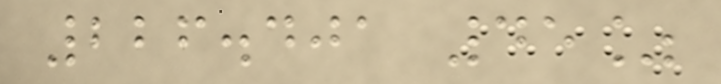226.401 45%
